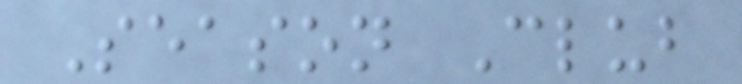Season Club
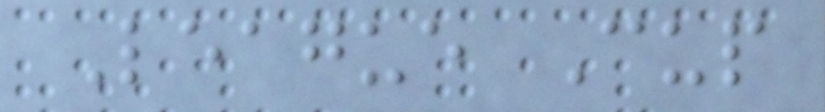League Cup
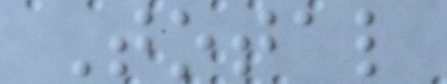Total
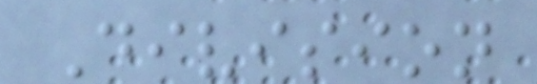Division
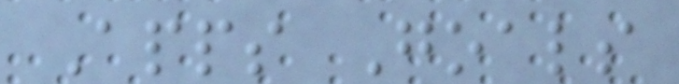Apps Goals
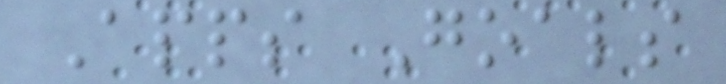Apps Goals
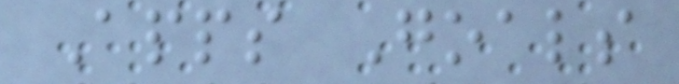Apps Goals
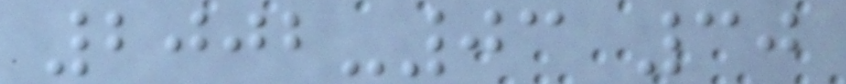2002-03 30
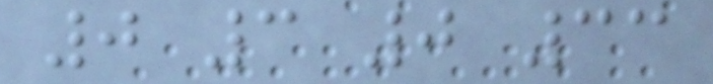0 3 0 33
